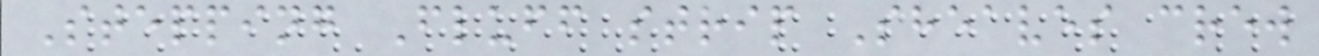Stepping Fluff strip Sheaves crew
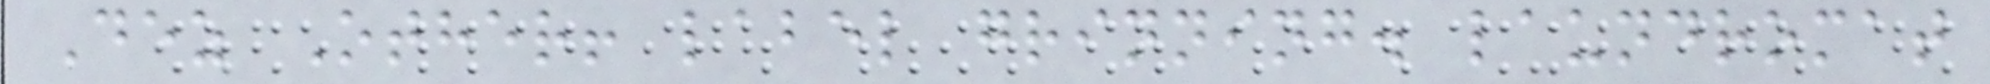Dez Other! label grinning. laundromat
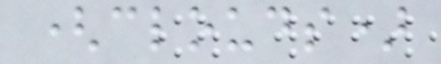(clouds)
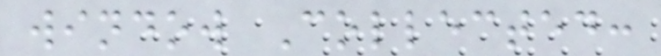window Collected:
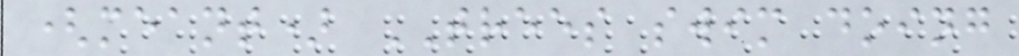(meant) TREES swim doing
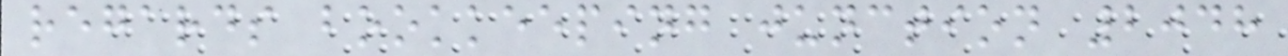regards bookkeeping junction 2048
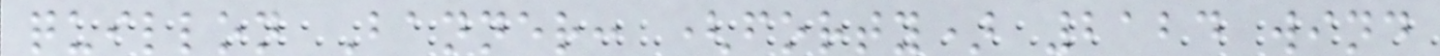quillon Banner: (forty) 2124 wind
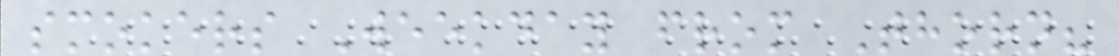smokers Weekday from Thorn?
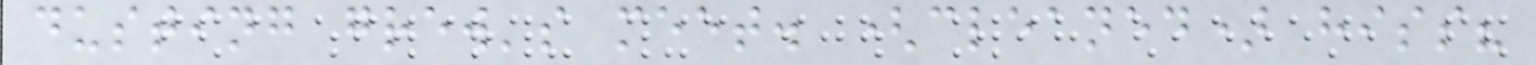dusting grew's meet. (cleaned) hiss?
